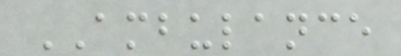AMBULANCE
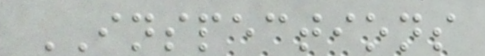INSPECTIONS
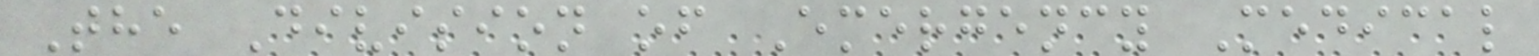The Division of Emergency Medical
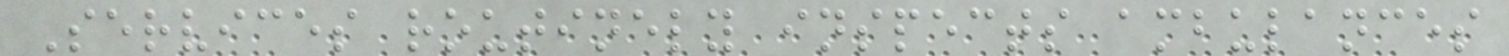Services routinely inspects ambulances
